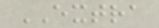EXTRA
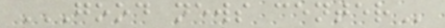GOOD NEWS CENTER
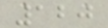120
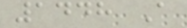1448 A
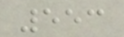553
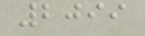2099
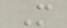M
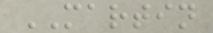MARTIN
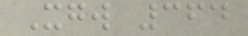Xgw 364
